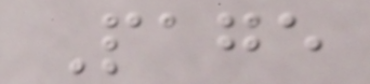Page
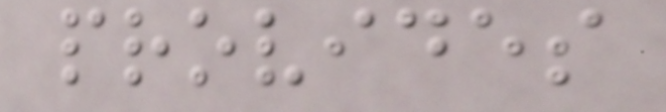provides
